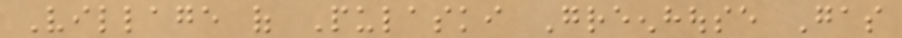Village of Pulaski Greenhouse Gas
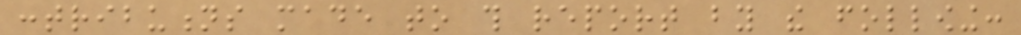contributions made to this report by the following:
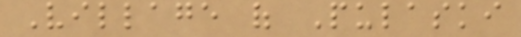Village of Pulaski
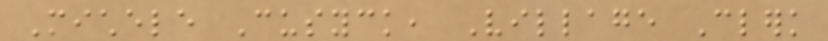Michele Cusyck, Village Clerk
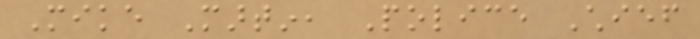Mike Martin, Police Chief
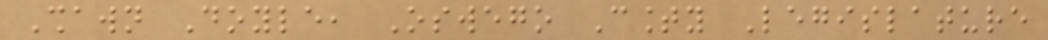Shawn Doyle, Oswego County Legislature
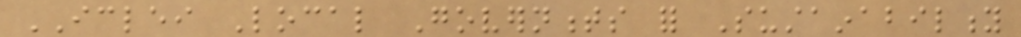ICLEI Local Governments for Sustainability
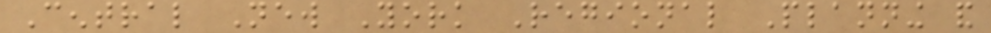Central New York Regional Planning and
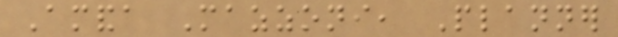Amanda Mazzoni, Planner
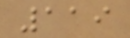119
